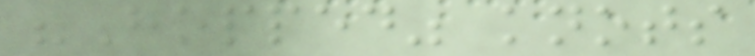"Hopped" knots
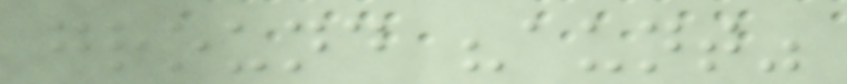ground "aunt"
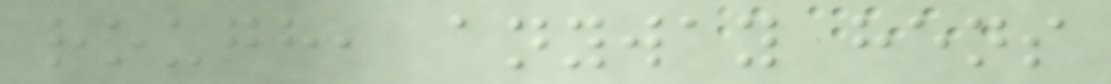rough, anyway hens
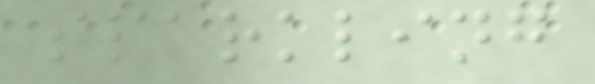sparkling
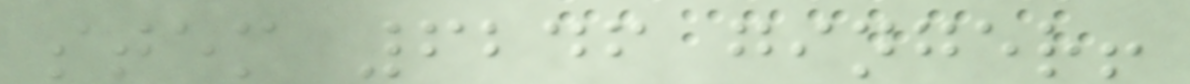stem 6246 ginger!
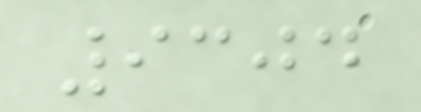9304
